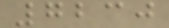7230
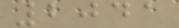2041
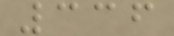336
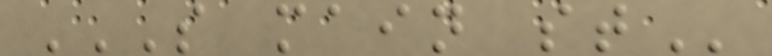S MAIN ST
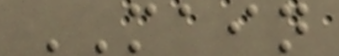MAIN
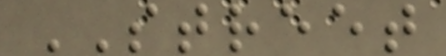STREET
